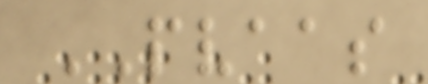PVAAS
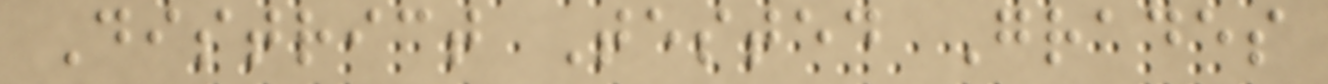District Tested Grades
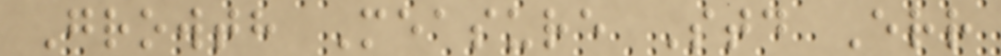Growth Measure Std Err
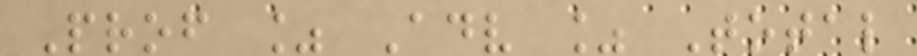Prof % Adv % Total
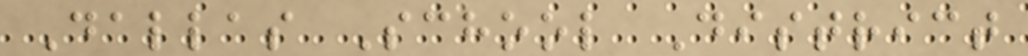Dallas School District
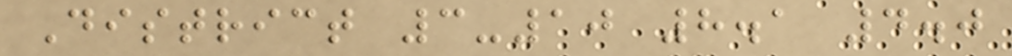District 3-10 8.1 4.0
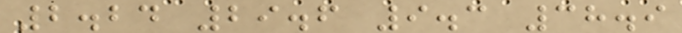2.24 29.6 9.3 38.9
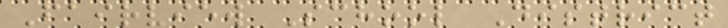Fairview School District
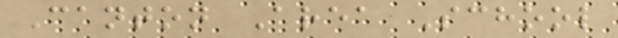Canton Area School
